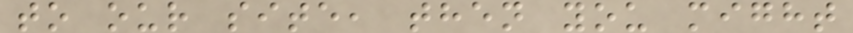to our site, then you might
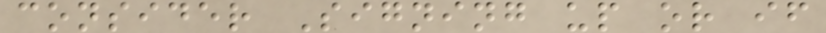consider Signing up or if
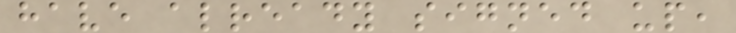have already signed up,
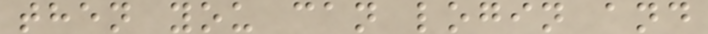then you can login and
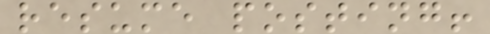resume posting!
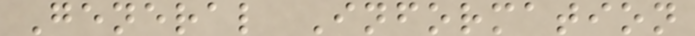General Information
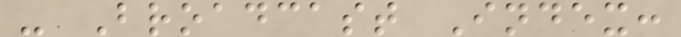- Broadcast Index:
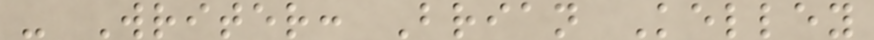- Writer: Brian Kelley
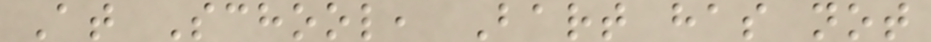At School, Bart has not
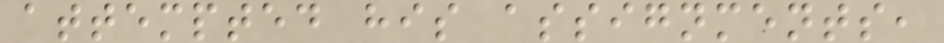attempted his assignments,
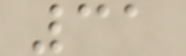31
